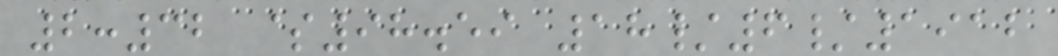2:32 $98.59 18/6/1912
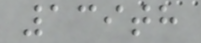139th
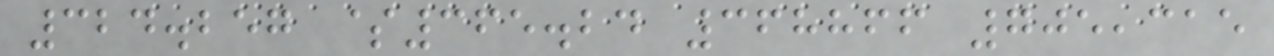324.257 $365.24 368866 705,315
